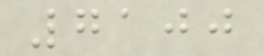7100
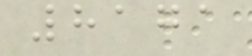8171
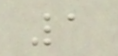1
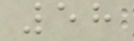58
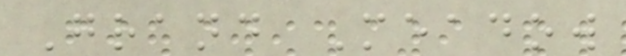Grand Meadow
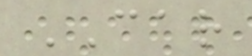CAR
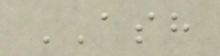ASH
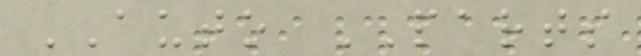AUTO PARTS
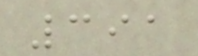391
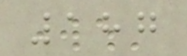187
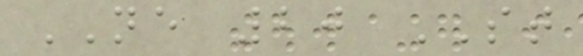NE 20 ST
